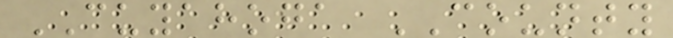CUYAHOGA COUNTY
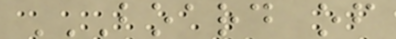BOARD OF
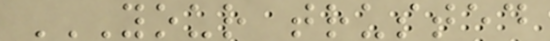YOUR TRUSTED
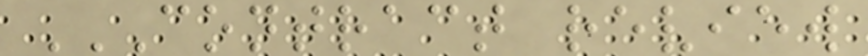CONTRACT REVIEW
